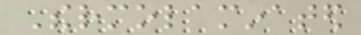Thermolaminated
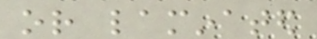or laminated
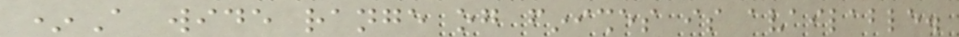*A wide range og finishes is available.
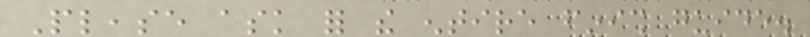Please ask for the entire finish guide.
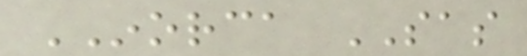INORCA SAS
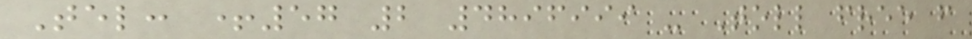Tel: +57 2 4896999 - Toll free from
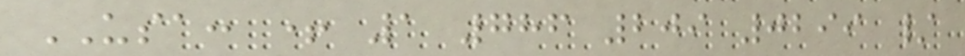USA: + 1 786 209 0299 /
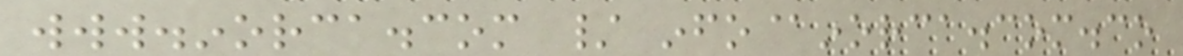www.inorca.com / info@inorca.com.co
